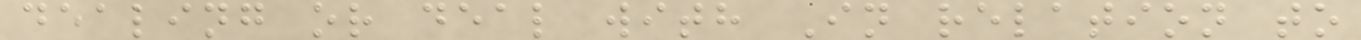dealing or deal with In relation to
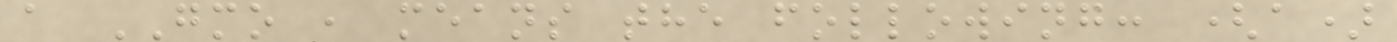a GMO , means the following: (a)
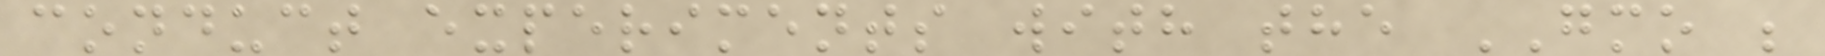conduct experiments with the GMO ;
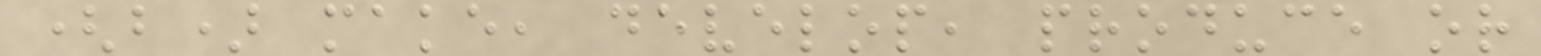(b) make, develop, produce or
